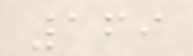169
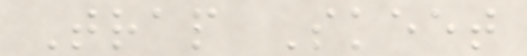Trap Skeet
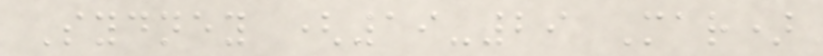Sydney (19-29 Mar)
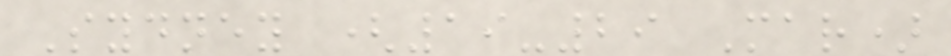Sydney (19-29 Mar)
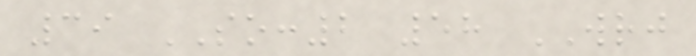39 SO:2 58 WRJ
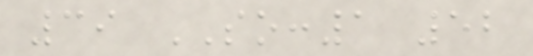39 SO:1 52
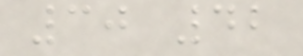30 42
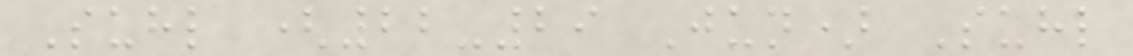Suhl (22-29 Jun) Suhl
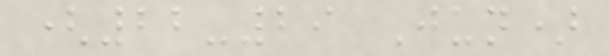(22-29 Jun)
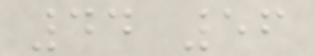44 56
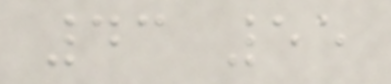43 55
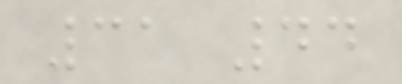31 44
